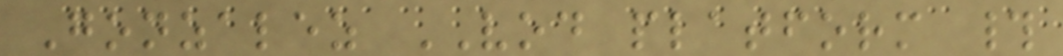Gonzalez VOD platform #
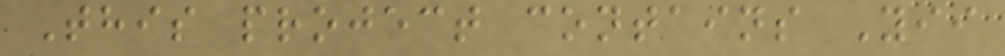This project contains Yii
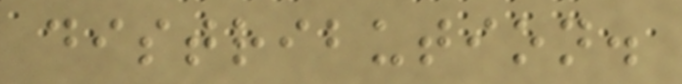distribution.
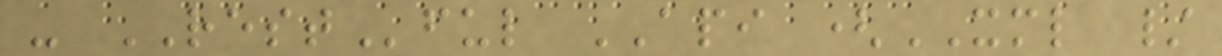- RESTful API (XML /
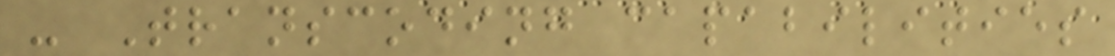- Transcoding capabilities
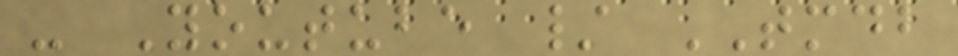- Youtube / TMDB
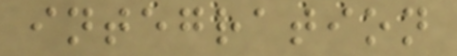integration
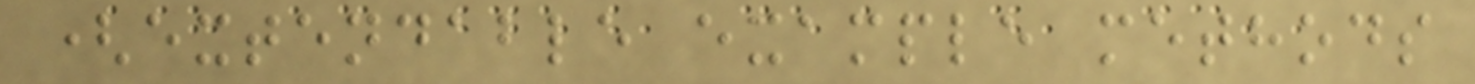(extendable example methods
